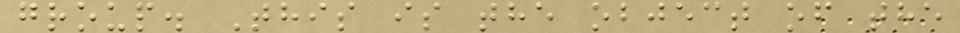group. This is the object of the
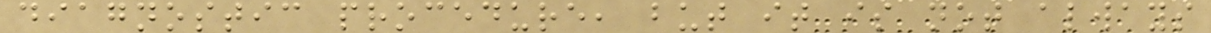diagnostic procedure, but it is not always
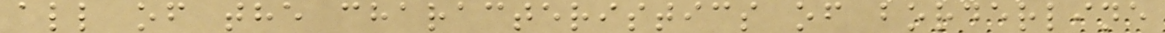all of the characteristics of borderline
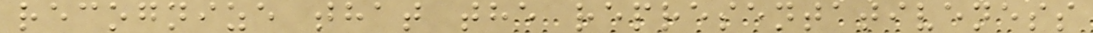recognize that the representativeness
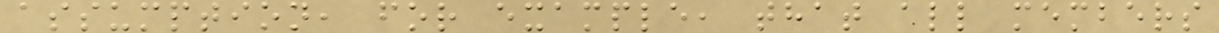assumption, for example, that all members
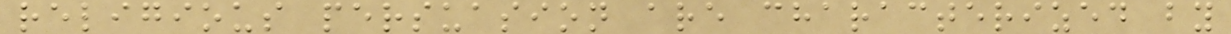religious persuasion are characterized by
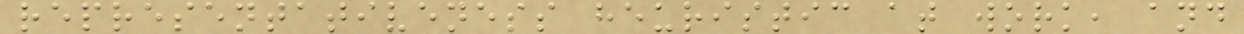representativeness heuristic at work, and
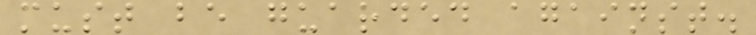must be guarded against.
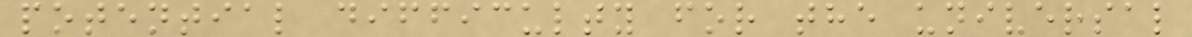potential difficulty for the universal
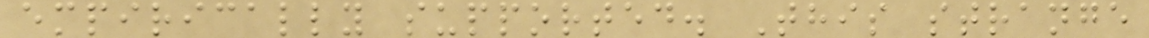empirically supported. This strange
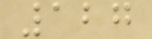127
